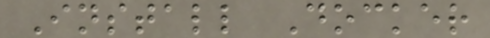Install Docker
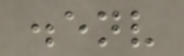.env
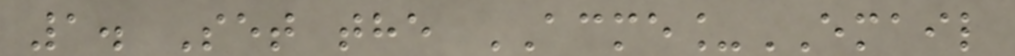1. Set the ACME_EMAIL
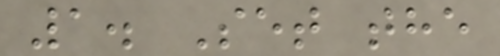1. Set the
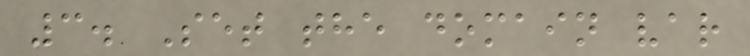3. Set the domain var
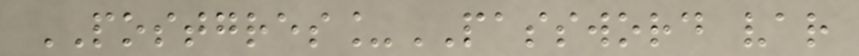POSTGRES_PASSWORD var
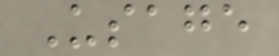Usage
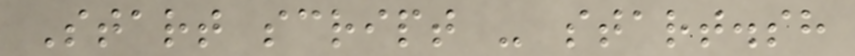Start script - start.sh
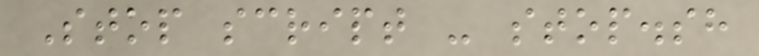Stop script - stop.sh
